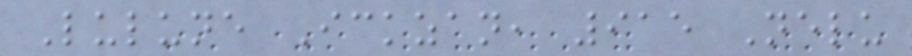Lulune Ickzan, 915 Nelu
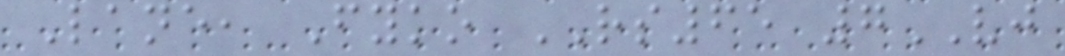Lane, Fyko RS65 7VJ
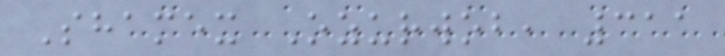Shamex Ozurwob, 311
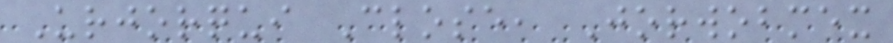Urjorqui Close, Jorwobmex
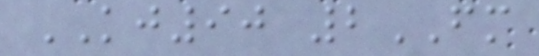KJ90 2FM
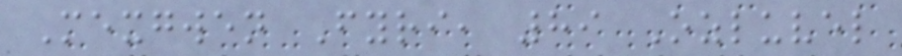Mexgwen Fyri, 89 Ozluvel
